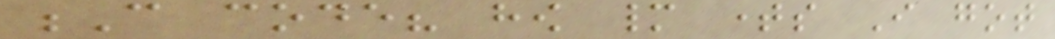C code? how many times I got
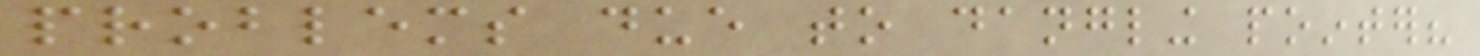problems due to dangling pointer?
